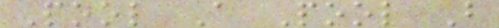Pool A Pool B
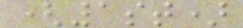(1st)
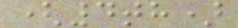(4th)
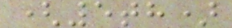(5th)
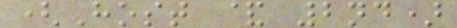(Host & 2nd)
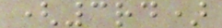(3rd)
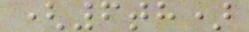(6th)
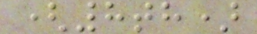(8th)
